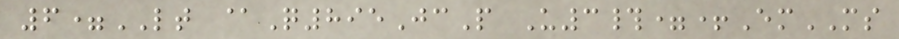6=LT @Q895JcP U3#=+EmMS
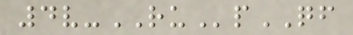4v-RUpQF
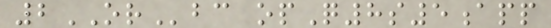2ORbc opQ8s5app
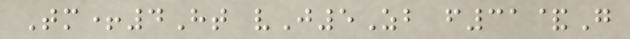Tm+4Ht vJ5Zb f31&G
